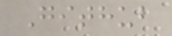Github
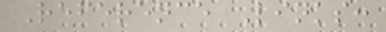Reference Links:
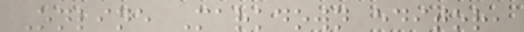Online Markdown editor,
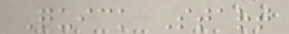Quick Start
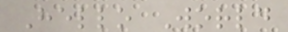Hello World
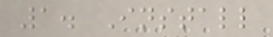1. Install
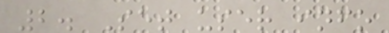2. Set user info
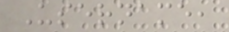Username,
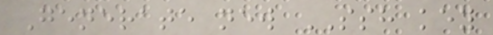Generate new SSH key
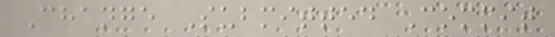Change Submitted Commit
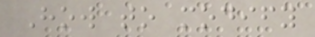How to modify
